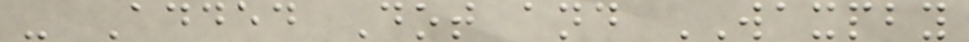- Added Dot and WAXPBY
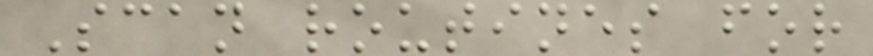Scan routines for
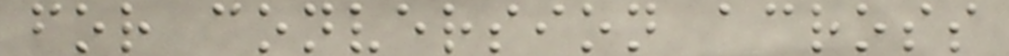for conversion across
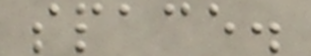space.
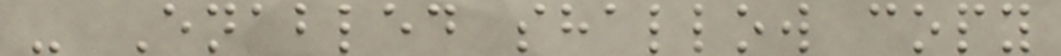- Enabled shallow copy
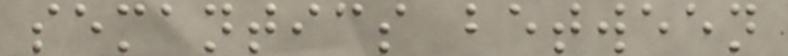semantics between
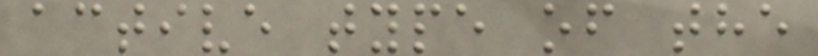active type of the
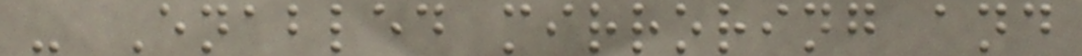- Enabled mirroring and
